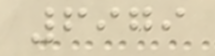6979
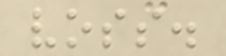voss.
